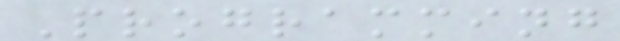Programming
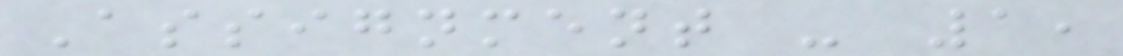Assignment - 1,
